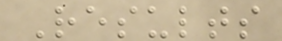Results
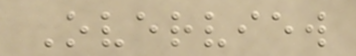Overview
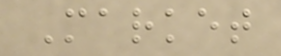Market
